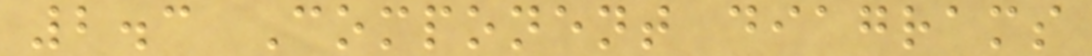2.3 Component diagrams
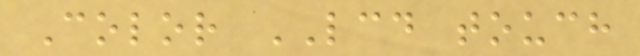Color LCD touch
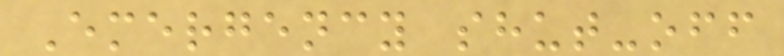Emergency shut-off
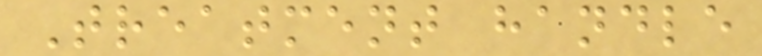Treatment handle
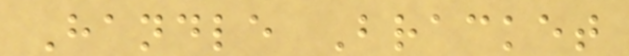Handle Bracket
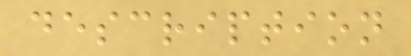description
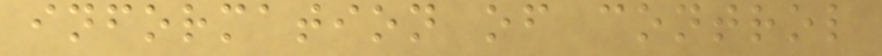information of control
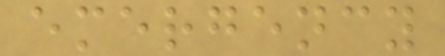emergency
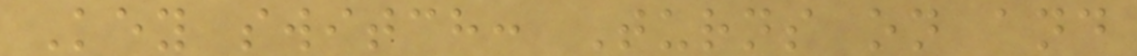Key switch: Turns on and
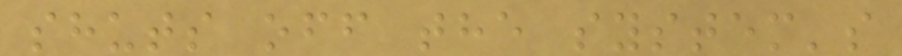shuts off the system's
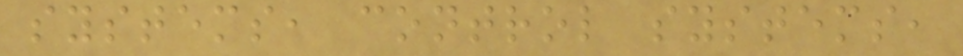systems, control systems,
